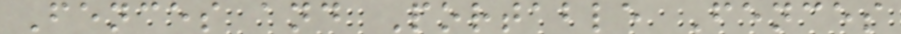Fences and Portable Fences
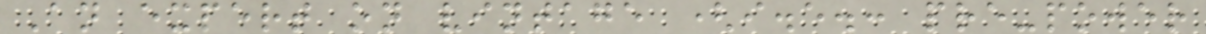An expert on vintage (i.e.: pre-power
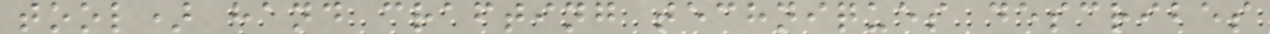tool) hand crafting techniques describes
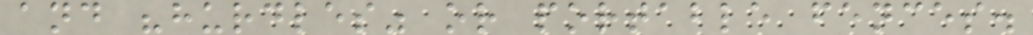and "hurdles" or portable fences.
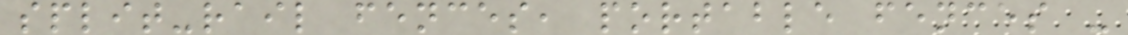split-rail fences, portable fences -
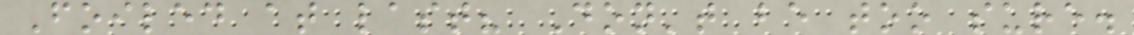Foiled at last? Don't be too sure.
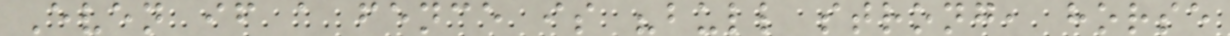Even if a fence is "bull strong, horse
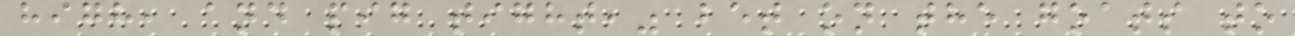high, and pig tight," bet on the goats to
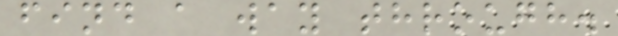find a way through.
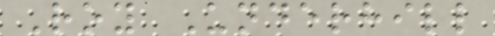Roy Underhill
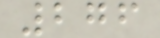276
